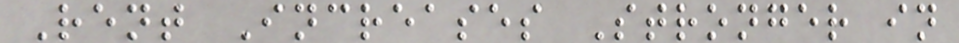Rent Increases Stronger in
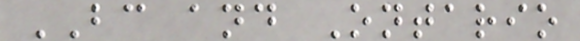BC and Ontario
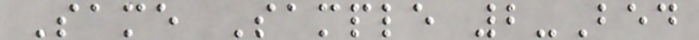Same Sample 2-Bed
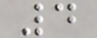4
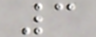3
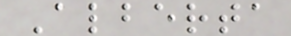Alberta
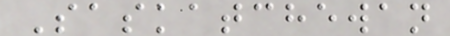Saskatchewan
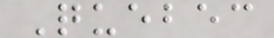Quebec
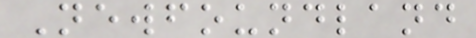Newfoundland
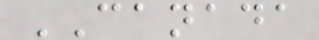CANADA
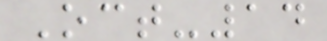Oct-14
